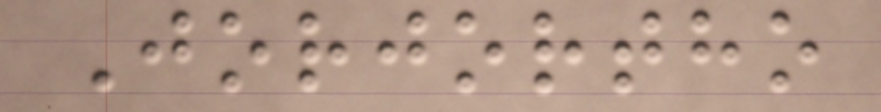Jorjortho
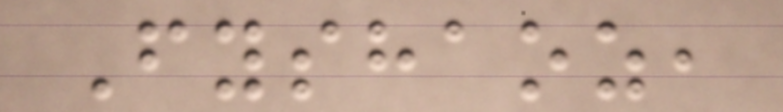Fyshaoz,
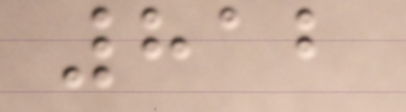812
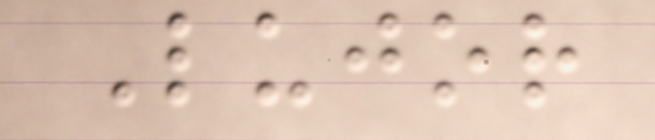Lujor
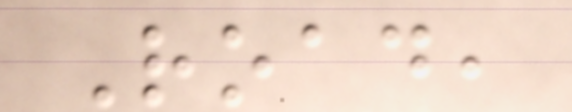Road,
